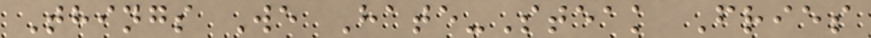Things We Hate-Steak Fries
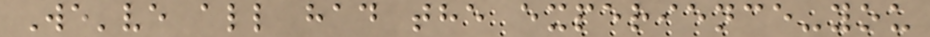We've all had the experience-you
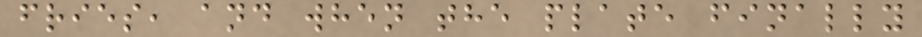fries, and when the plate finally
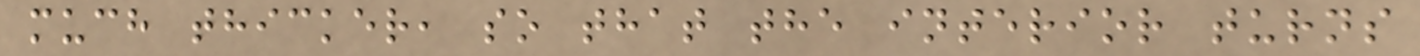much thicker, so that the interior turns
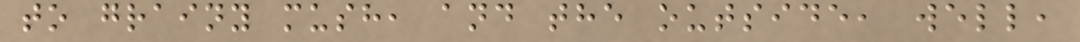to grainy mush, and the outside, well,
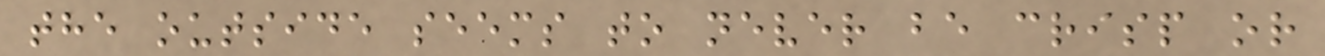the outside seems to never be crisp or
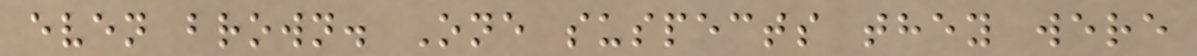even brown. One suspects they were
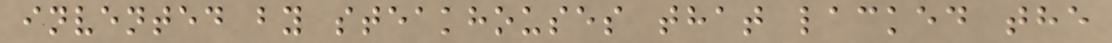invented by steakhouses that lacked the
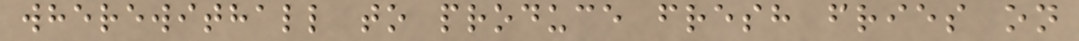wherewithall to produce fresh fries on
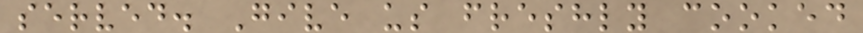served. Give us freshly cooked
